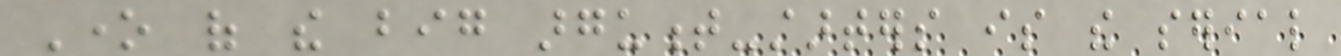One of the big argument-starters is the serial
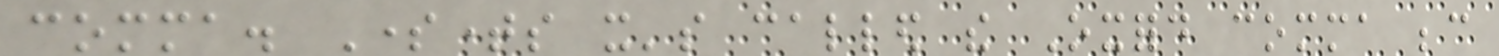comma. Sometimes it's called the Oxford comma because
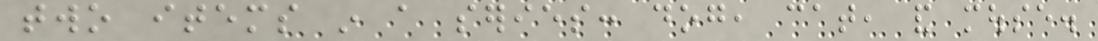two items in a series: dog, cat, and mouse.
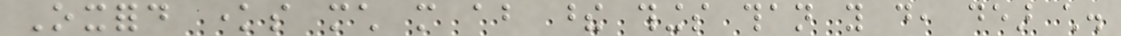Oxford knows much more about these things than you do, dear child.
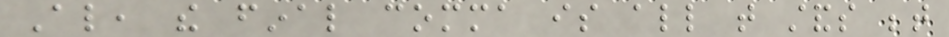Also, the final comma is all that stands between
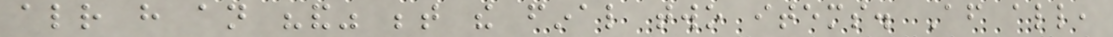already have an "and" between the final two items. After all,
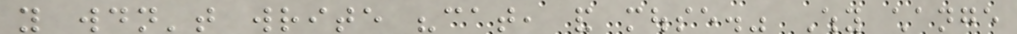you wouldn't write "cat, and mouse." Why change
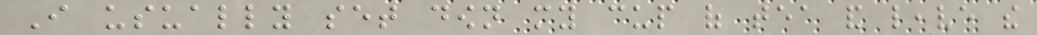I usually set down my cup of tea and leave the
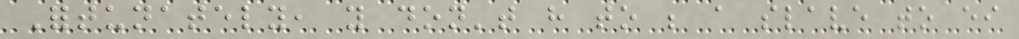Fortunately, you don't have to be a slave to either
